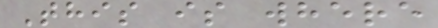This is where
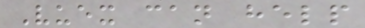Vuex can help
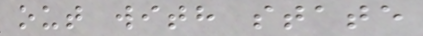out with state
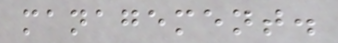management.
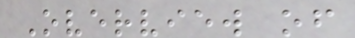Overview of
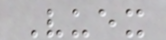Vuex
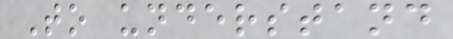To understand
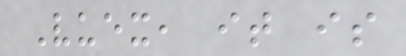Vuex, it is
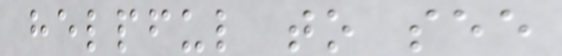helpful to see
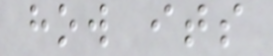how its
